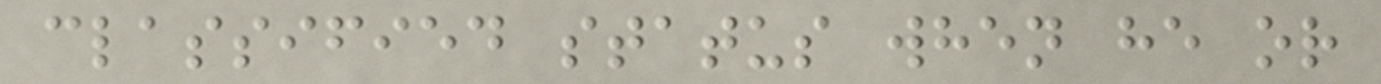classified status when he or
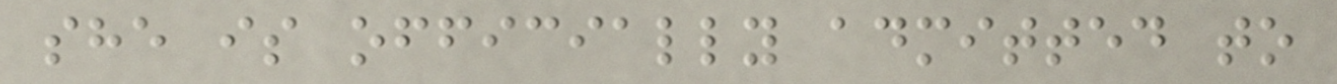she is officially admitted to
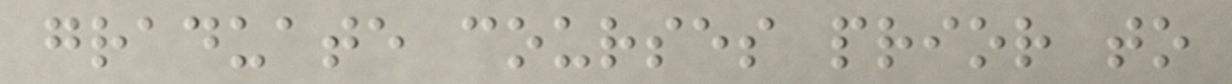graduate courses prior to
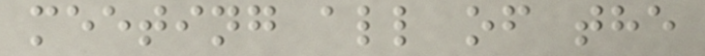meeting all of the
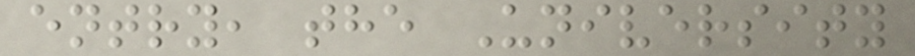entry, the University
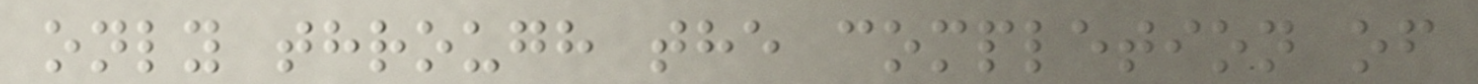only through the completion of
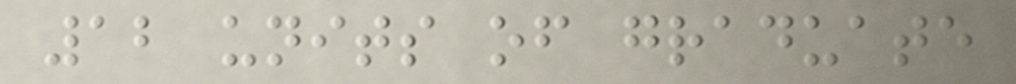12 units of graduate
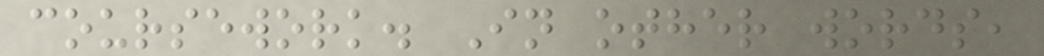coursework. In other words,
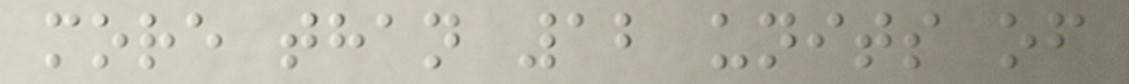more than 12 units of
